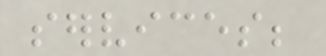services;
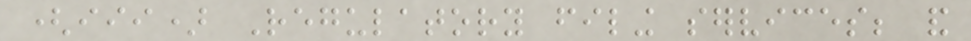(iii) Regulatory filing services; and
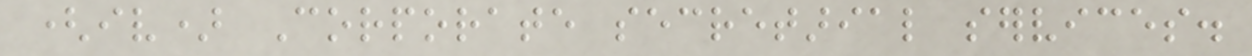(iv) Corporate secretarial services.
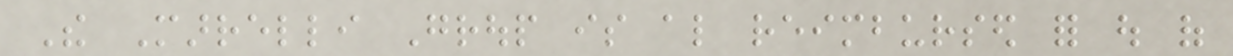The Marrelli Group is also reimbursed for out of
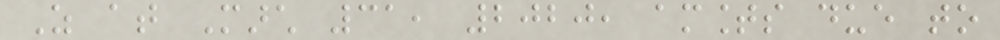As at March 31, 2020, amounts due to
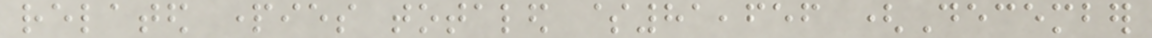related parties totaled $81,656 (December
